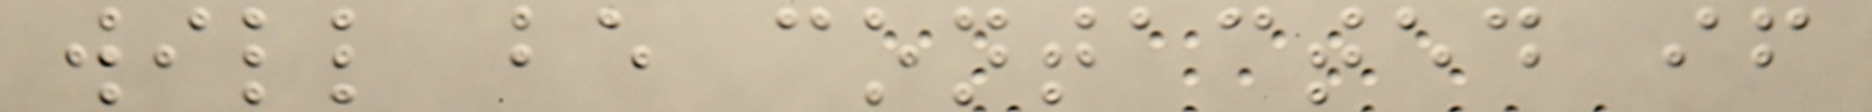will be contacted if
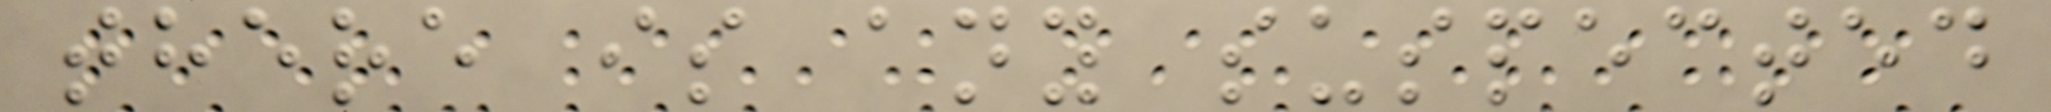there is any suspected
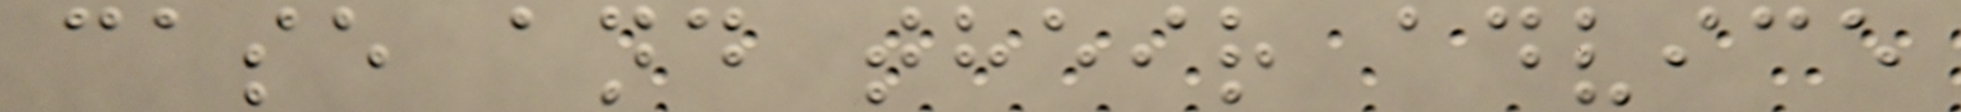case and their advice
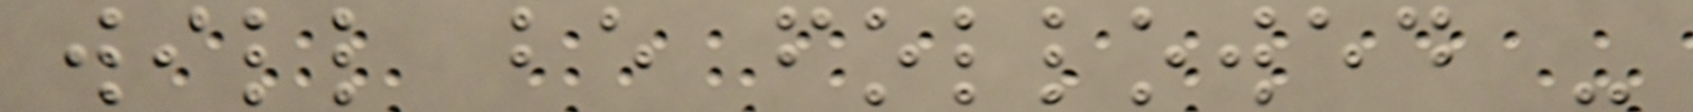will be followed -
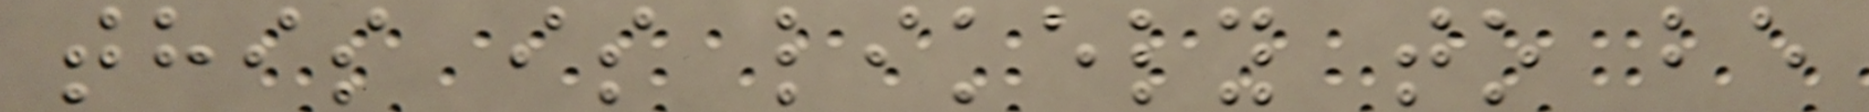this is likely to be
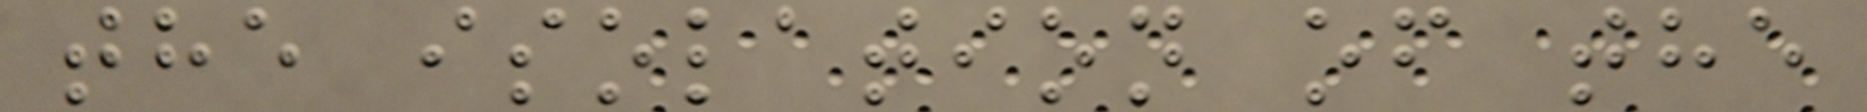the isolation of the
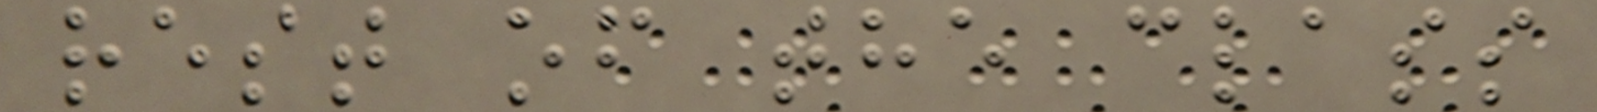rest of the class
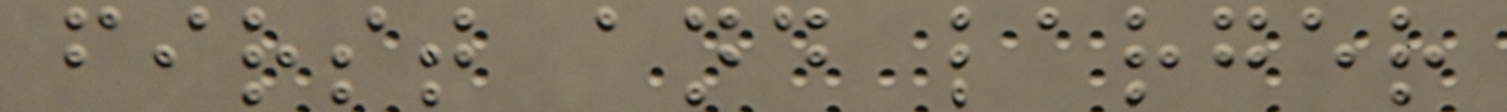first and larger
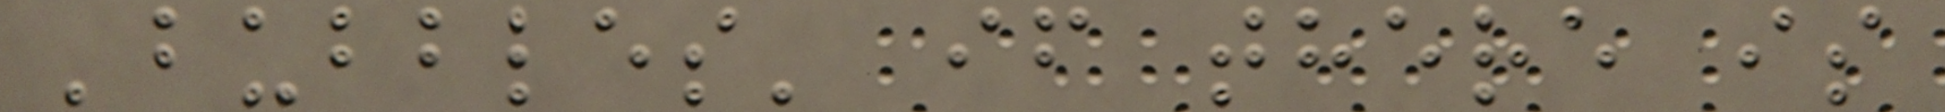'bubbles' if there is
